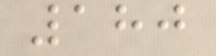180
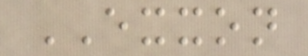EXXON
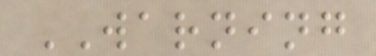WARNING
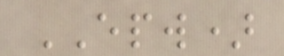EPW)
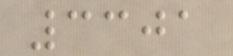3301
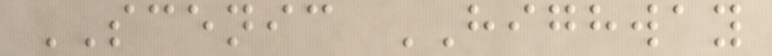SCENIC HIGHWAY
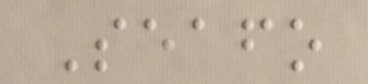Seafo
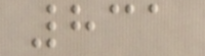831
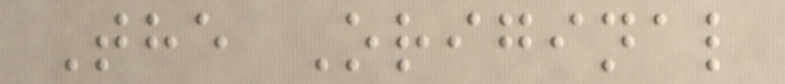The Original
